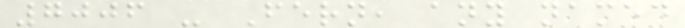7006 - Fern, any named
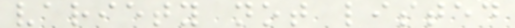variety not listed
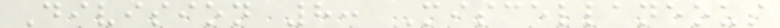Division 8: Miscellaneous
